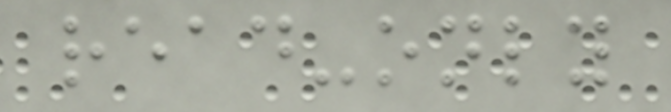read-only
